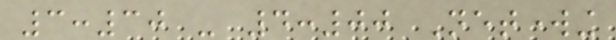3:30 - 4:00 Networking
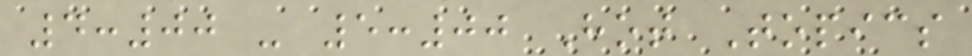4:00 - 5:00 Hot Topics
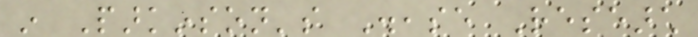in Parkinson's Disease Research
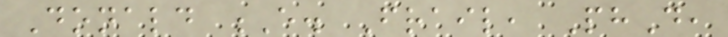Donald E. Frail, PhD,
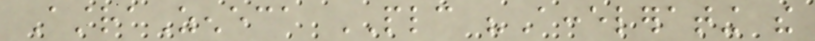AstraZeneca PLC "Accelerating the
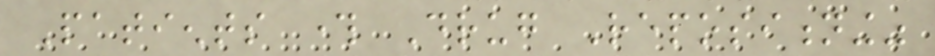Patients through Drug Repositioning"
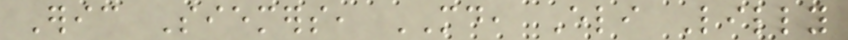Eric Siemers, MD, Eli Lilly
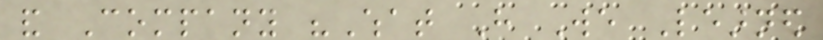and Company "What Have We Learned
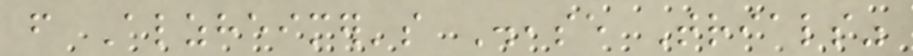from Alzheimer's Disease Trials"
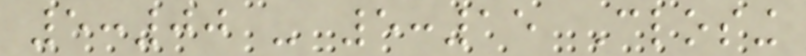5:00 - 5:15 Closing
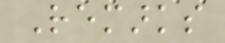Remarks
